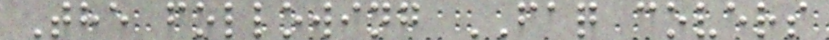The following FAQ covers
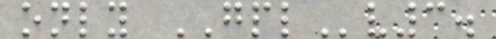only GPLv3.
